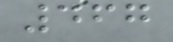467
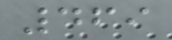469
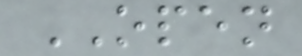OPEN
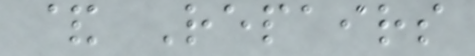& Repairs
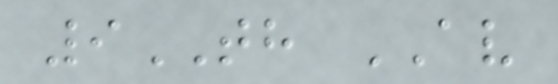9TH AV
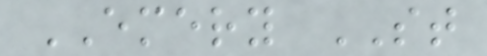EMERY ST
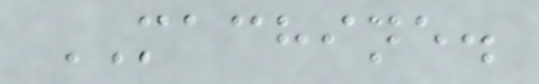MACHINE.
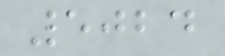5024
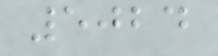5024
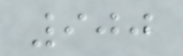900
